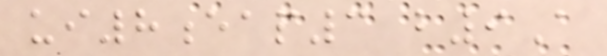ui8eap3 b9A
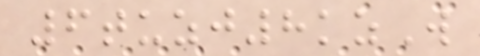6tuzj8kzW
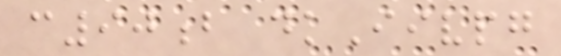c90b dkIivpg
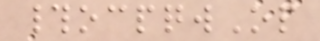#ocpqwOp
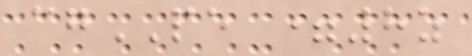cgPE =8z
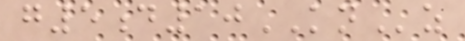g5d10KNz
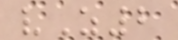vZ2
